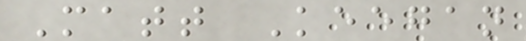Matt Keegan
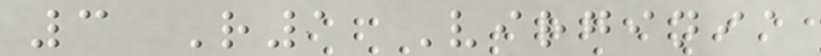3 R1 Virginia
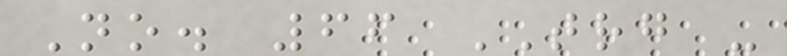No. 66 TRG -
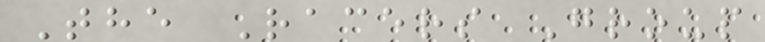The Racers Group
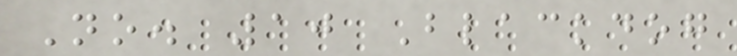No. 10 Blackdog
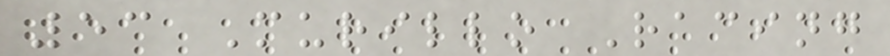53 Murillo Racing
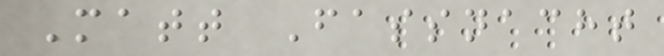Matt Fassnacht
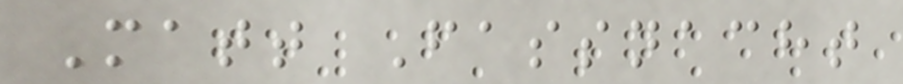Matt Fassnacht
